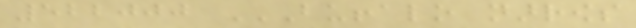522000 BUFFALO NARROWS
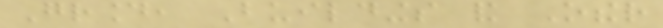Ground, Buildings and Other
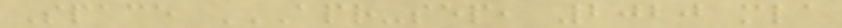Space APR-SEP, 2020 MLA
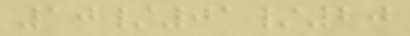10/01/20
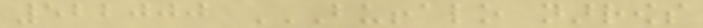522000 BUFFALO NARROWS
